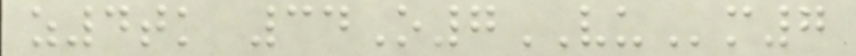z4tk 34O7VUm7
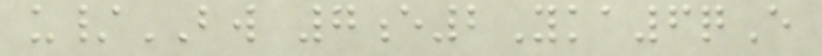u/BW 7e2Yka6qE
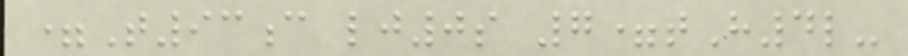=T93c lj0s 7=tH4l-
